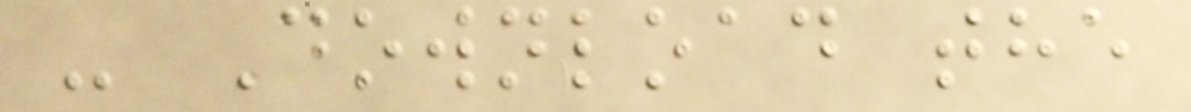- Download the
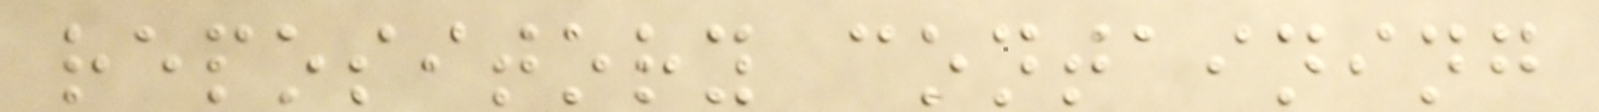repository containing
